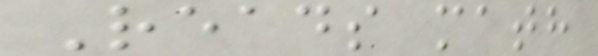Reads math
